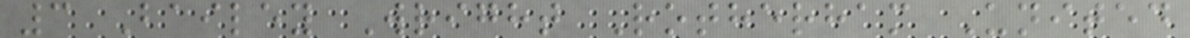3 Bailey Wright Rotherham United
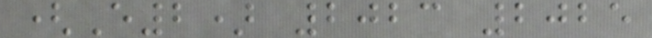(E2) 2023 2025
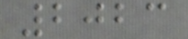2023
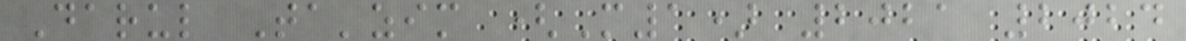Darul Ta'zim (M1) 2021 2024
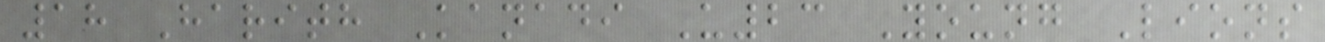18 Harith Kanadi U23 Young Lions
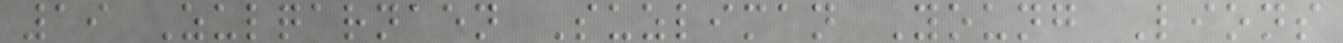19 Zulqarnaen Suzliman Young Lions
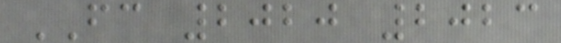FC 2020 2023
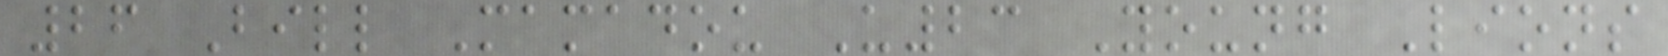26 Bill Mamadou U23 Young Lions
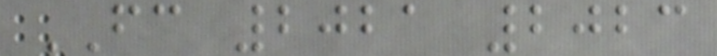FC 2021 2023
